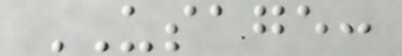USAGE:
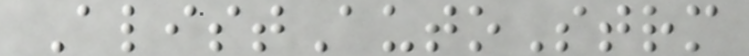AlistAutoStrm
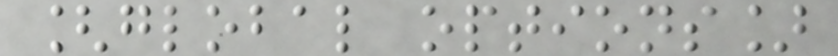[global options]
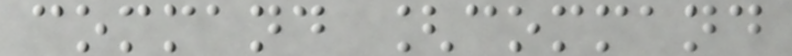command [command
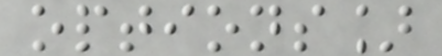options]
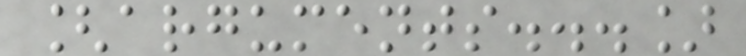[arguments...]
